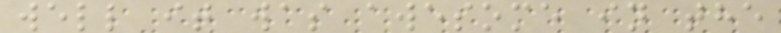well it was awesome in the
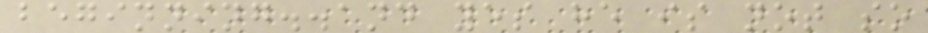beginning..and yes he is not so
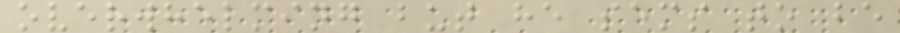overwhelming but he sems to be
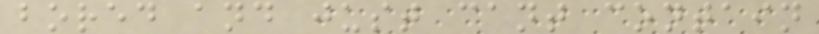bored and just cant contain
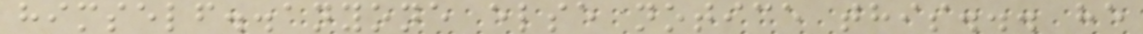himself..anyone else notice this... he
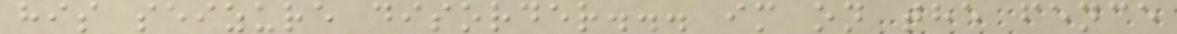his seizure disorder... im on the fence
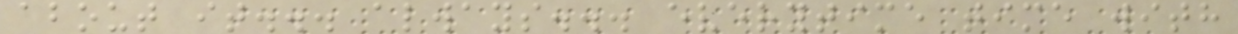about it... always... everytime time with
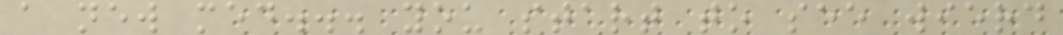a new med... you start to see wierd
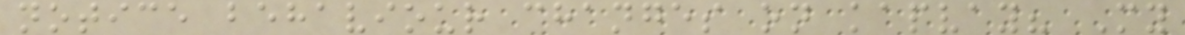notice behaviour changes on kapvay? My
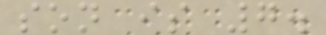son is 7.
